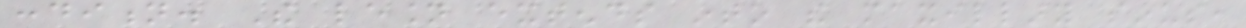condition. The lesion extends into the maxillary sinus,
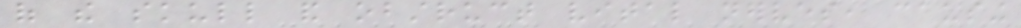of the skull and obstruct vital nerves, causing
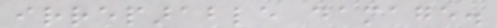irreparable damage.
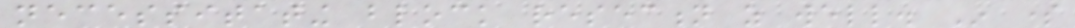necessitating block resection as well. In some
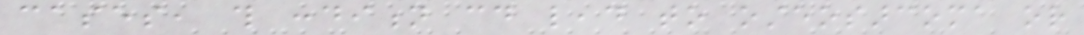cases, this condition could lead to osteosarcoma or
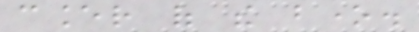cancer of the bone.
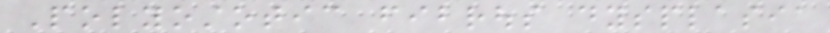Polyostotic fibrous dysplasia
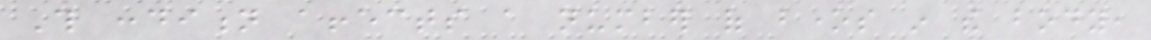This condition affects a number of bones in the body,
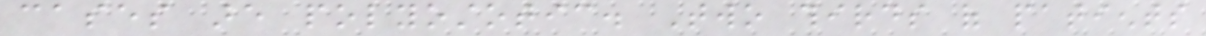cases are polyostotic. Two thirds of patients
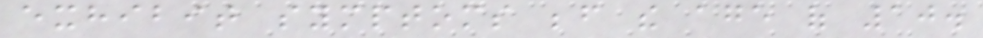exhibit symptoms before the age of 10.
